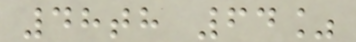48th 64%
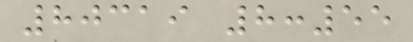80319 8:55
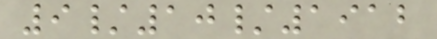9/10/1912
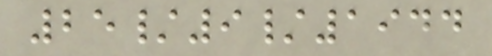25/9/1944
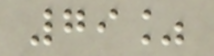79%
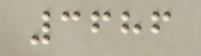3686
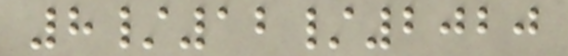8/12/2020
